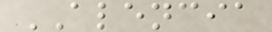ALENCIA
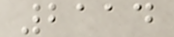2114
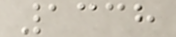1338
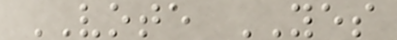VOTE YES
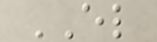EL
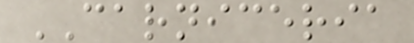CARNICERIA
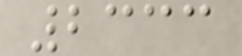2333
